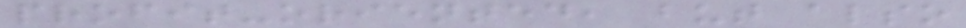profit-oriented, but also
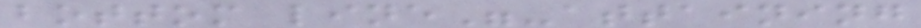bottom line"-attaining
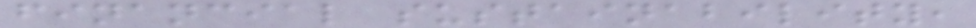financial sustainability,
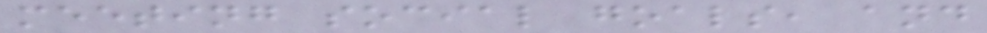meeting social goals, and
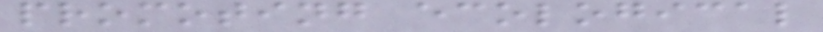promoting ecological
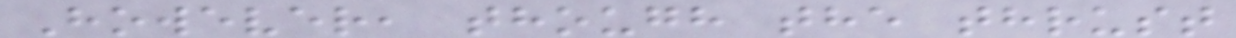However, though the thrust
